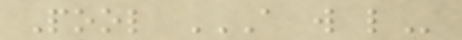Pool A W L
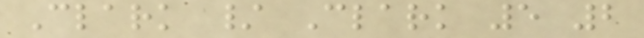Clark / Clark 5 2
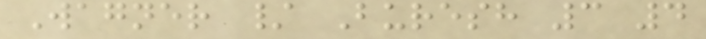Wagner / Buresh 3 4
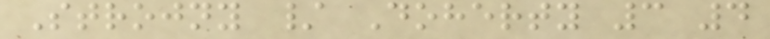Strojny / Doherty 3 4
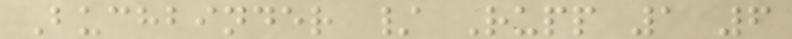Buchbinder / Rupp 1 6
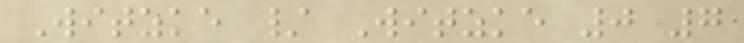Witzke / Witzke 0 7
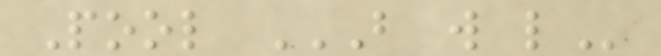Pool B W L
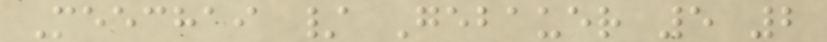Meechai / Gebauer 5 2
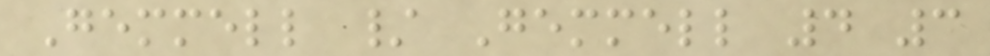Gemmell / Gemmell 4 3
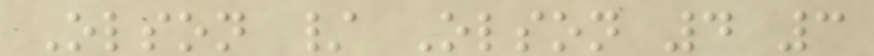Olson / Olson 4 3
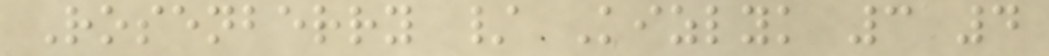Rosenberry / Kizlyk 3 4
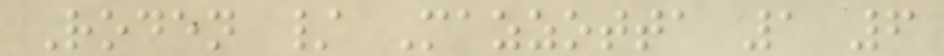Roden / Mazzotta 1 6
